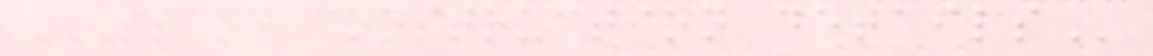STAND CONSTRUCTION DETAILS
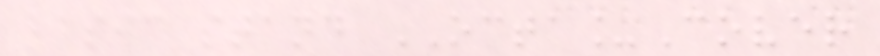basic stand OCTA_Cover
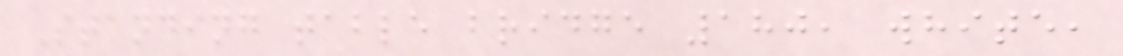Standing table bridge 180, white,
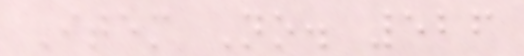Item No. 526
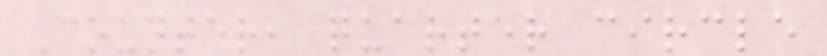Counter, quarter circle
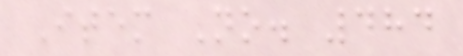Item No. 484
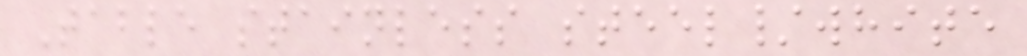Table stainless steel/white
